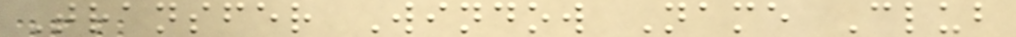Transfer Window Name Club
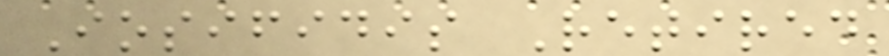Iosifidis Retired
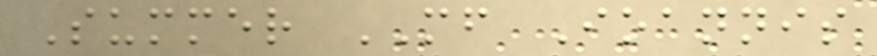Summer MF Ioannis
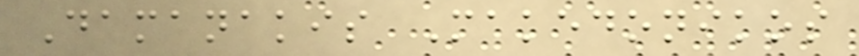Damanakis Makedonikos
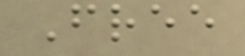Free
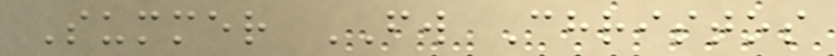Summer FW Christos
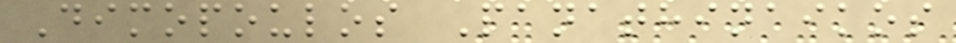Dimopoulos Panathinaikos
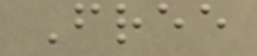Free
